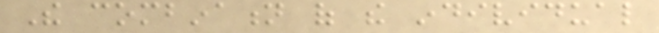The combination of the individual
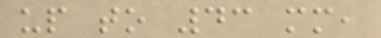up to 43 mm,
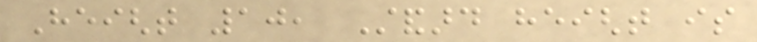Height 10, Standard height is
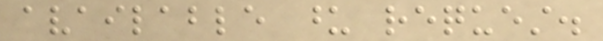available upon request.
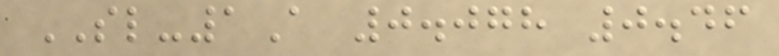SL-1A 0.078 0.46
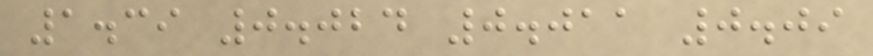1.39 0.024 0.011 0.09
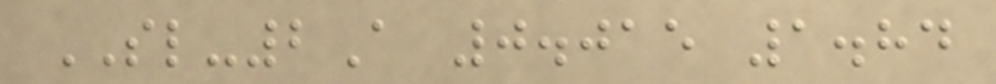SL-2A 0.015 1.84
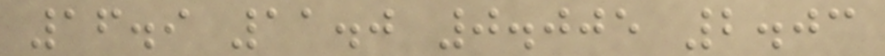16.9 11.0 0.005 2.03
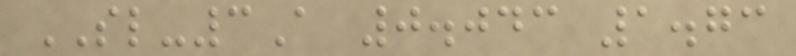SL-3A 0.043 1.73
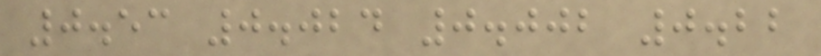0.53 0.024 0.002 0.22
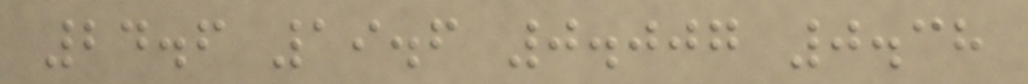24.6 19.6 0.007 0.38
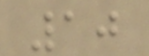10
